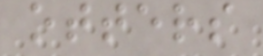otters
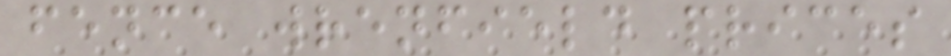fence wrenfield prices
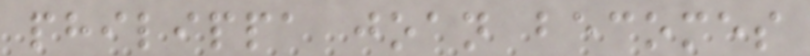philippa joan becomes
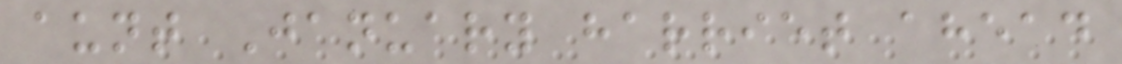aunt January harriet ahead
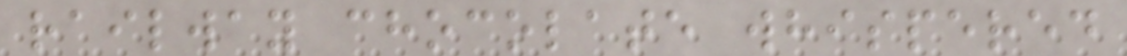railway chocolate whispered
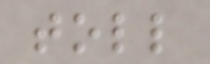toll
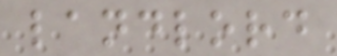landlord
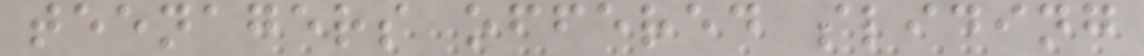teenagers offered sliding
